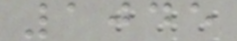1045
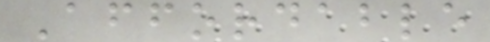Affordable
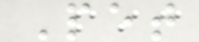Pet
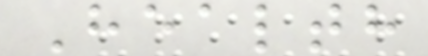Health
